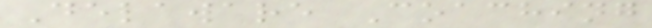Delaware Coaching
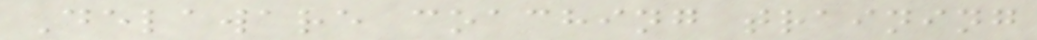Delaware coaching training
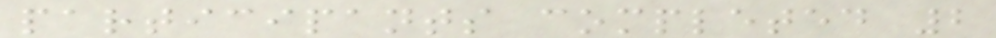participants completed 2
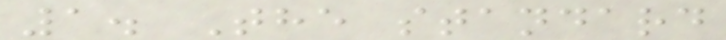1. The standard
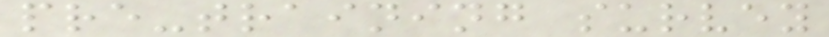pre-training survey
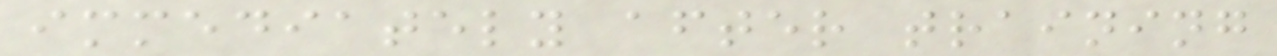immediately after training
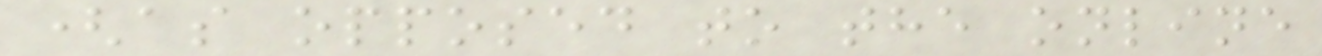(as opposed to the online
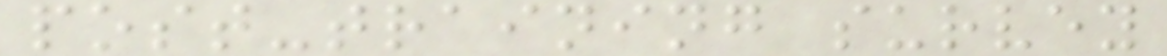post-training survey
